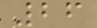26
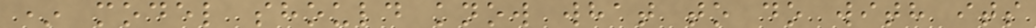* model should know what to do with its
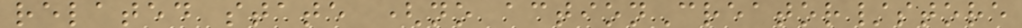related state (no actionCreator/store
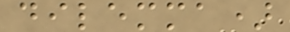dilemma)
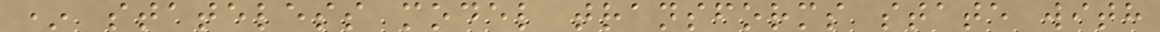* stateless model transforms state with
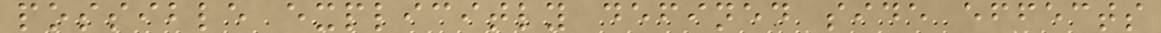possible explicitly defined side effects
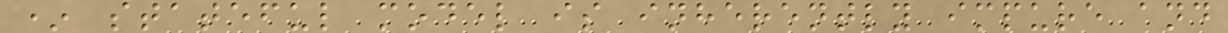* stateful model is inherently impure and
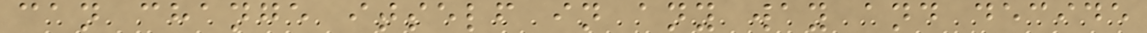can change itself in any way and decide
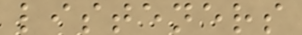listeners
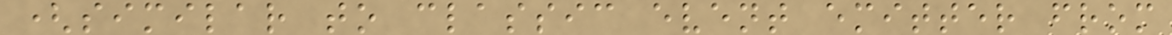(similar to classic event emitter from
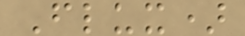Flux)
